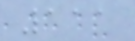111
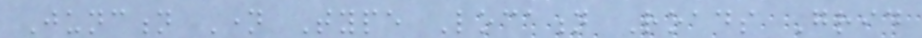Junction Name Type Location Roads Grid
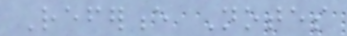Reference Notes
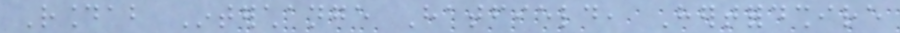Roundabout Interchange Hatfield, Hertfordshire
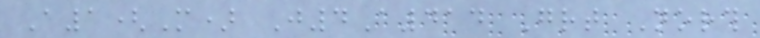A1(M) J4A414 Great North
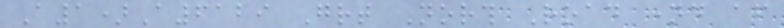A1)A6129 Great North Road named after
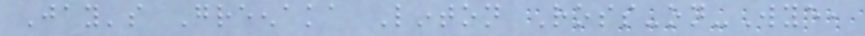Jay's Greenaka Linton Ross-on-Wye,
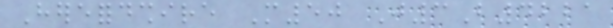Herefordshire M50 J3B4221
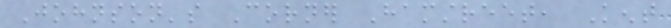Johnson's Corner Hamstreet, Kent
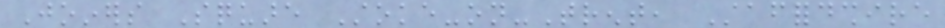Joiners Square Stoke-on-Trent, Staffordshire
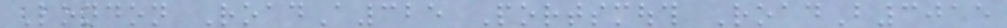London RoadA325 Portsmouth RoadB3015
